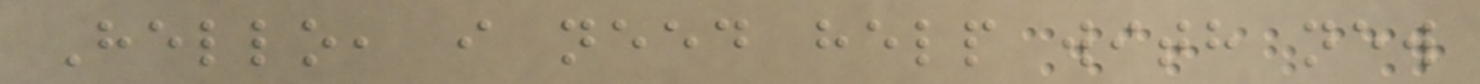Hello, i need help with new
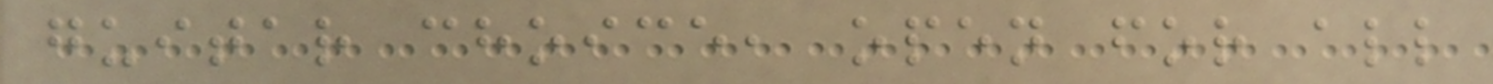guitar choice, open for all
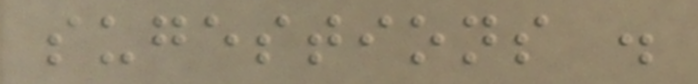sugestions .
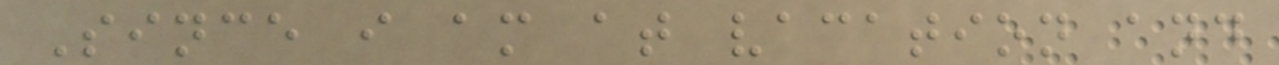Since i am at vacation and
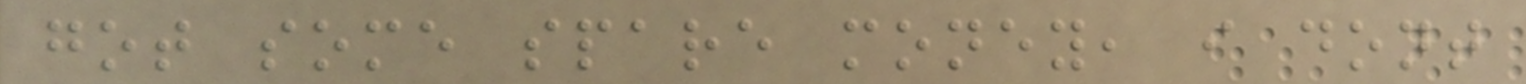got some spare money, i dont
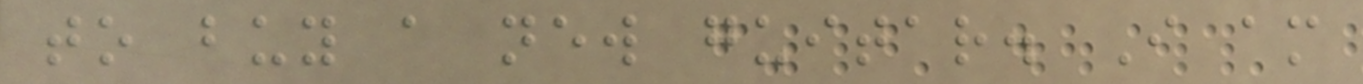to buy a new guitar. I am
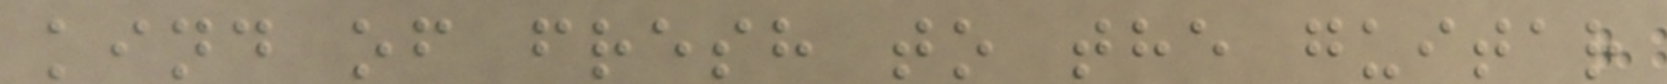kind of fresh to the guitar
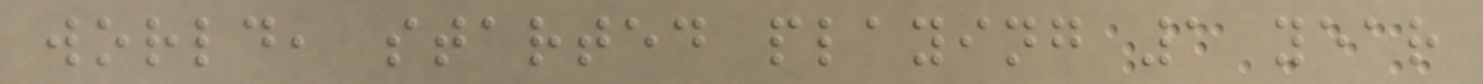world, started playing 1 year
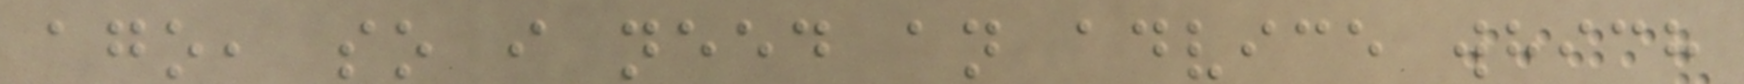ago, so i need an advice which
